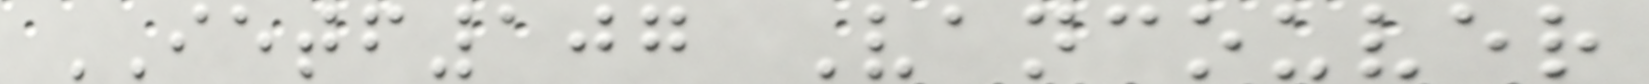IETF107 Vancouver
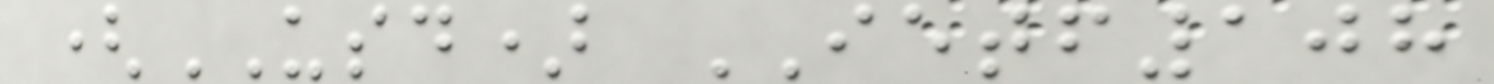(USD) IETF108
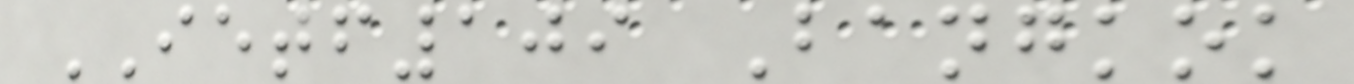IETF109 Bangkok
